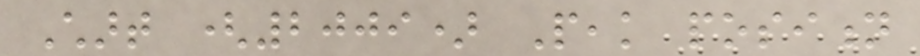Chart (2009) Peak position
